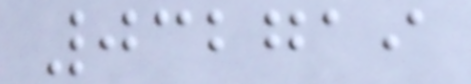032719
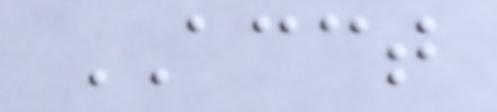ACCT
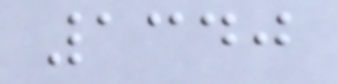1340
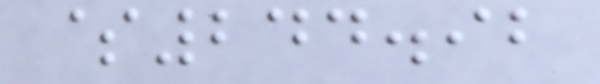$244.92
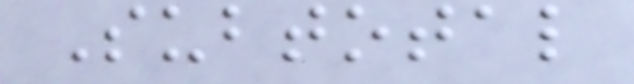Subtotal
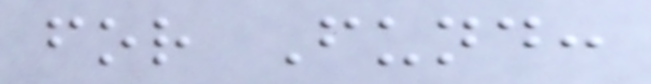for Fund:
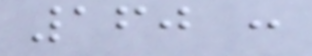160 :
